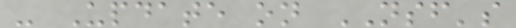- Update on NSF's
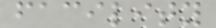facility
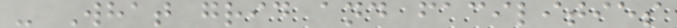- What grid and facilities
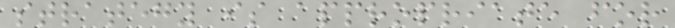strategy is appropriate for
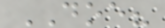DOE?
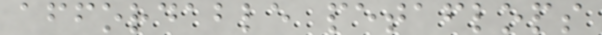affordable petaflops
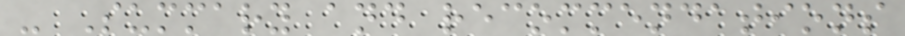- Summary and recommendations
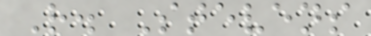R. Stevens
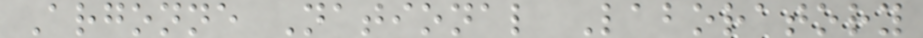Argonne National Laboratory
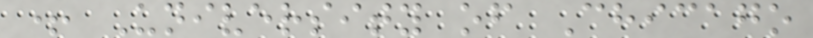+ University of Chicago
